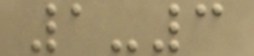1-3
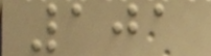101
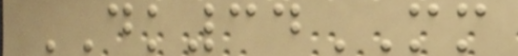DK34MM
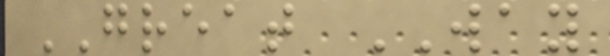GREAT WAY
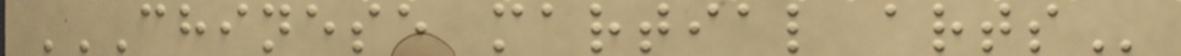CHINESE MARTIAL ARTS
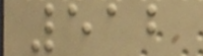512
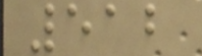512
